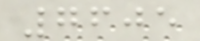7605
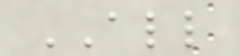ALL
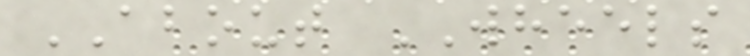ABOUT WHEELS
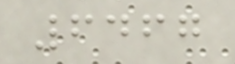6467
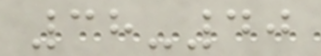38-40
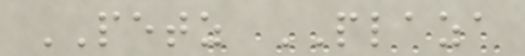PETZ PLAZA
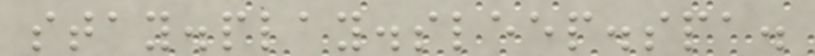stay.play.sleep.spa.
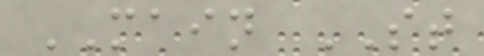MAIN ST
